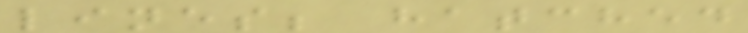lines; hatched
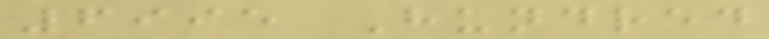6995 Hundred
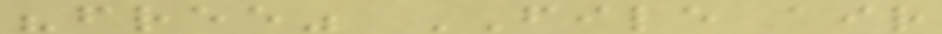"free" FILE air
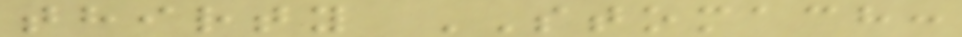thirty STOMACH:
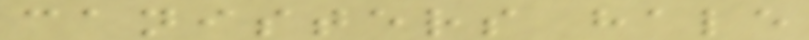canisters hale
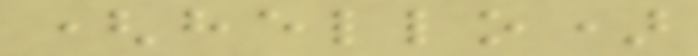(hello)
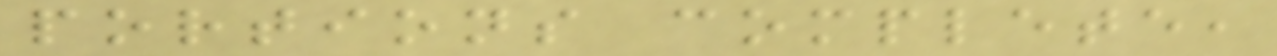portions complete,
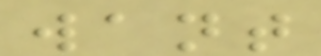want
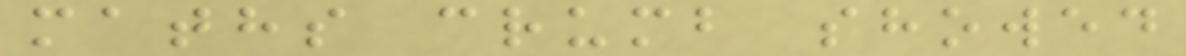maths crumb showed
